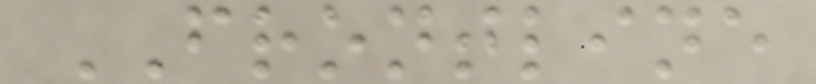FRONTLINE
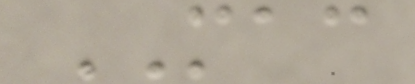MAC
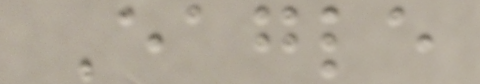Eagle
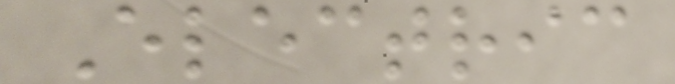Electric
